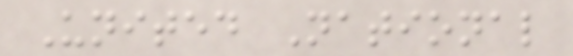United National
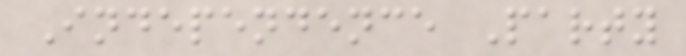Independence Party
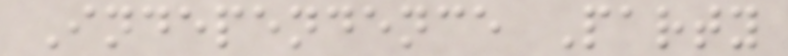Independence Party
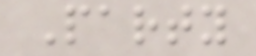Party
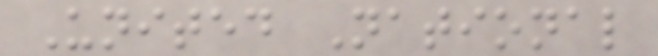United National
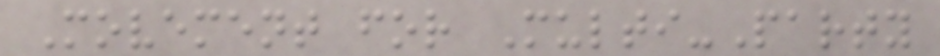Movement for Multi-Party
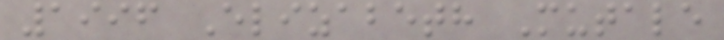1996 Elizabeth Mutale
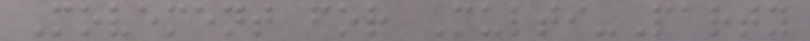Movement for Multi-Party
